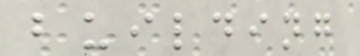building
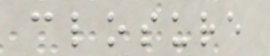closure
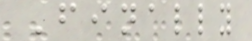Finally
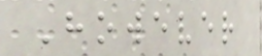However
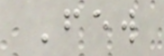Few
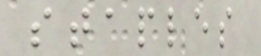staples
